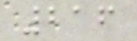216
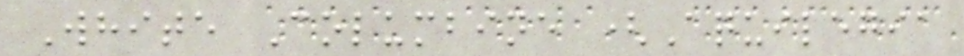White Columbine (Aquilegia
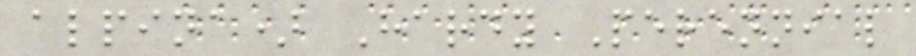alpina) Hardy Perennial
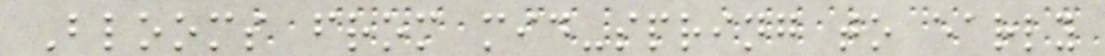Blooms from mid-spring to early
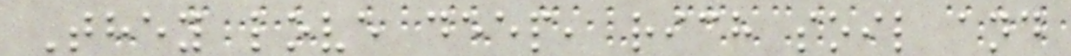They love deep, rich soil and
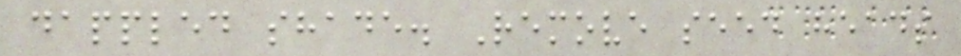dappled shade. Remove seed heads
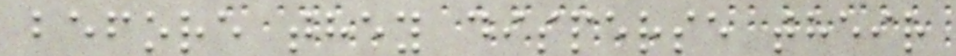before they disperse their
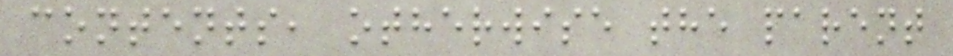contents, otherwise the parent
